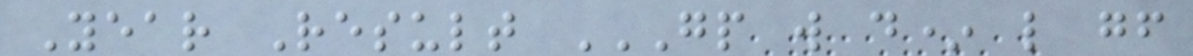Year Result GP W D* L GF
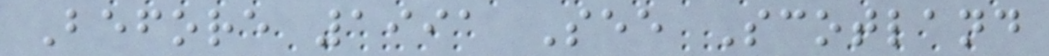Before 1991 See Scotland
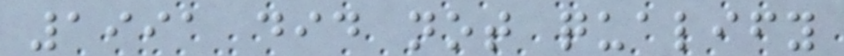1991 did not qualify
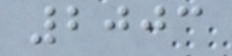2003
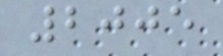2005
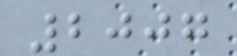2007
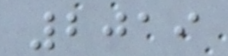2019
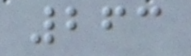263
